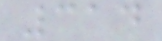314
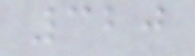320
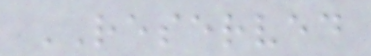RESERVED
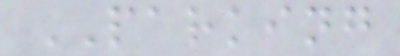PARKING
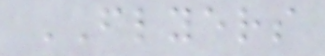FLYERS
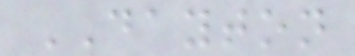DAYTON
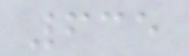635
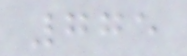775
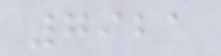7921
